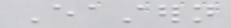Eastern
